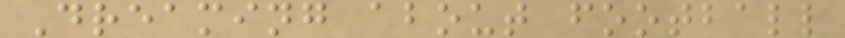Dreaming about football
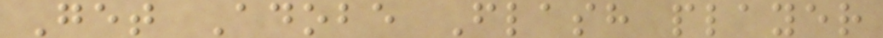Get Adobe Flash player
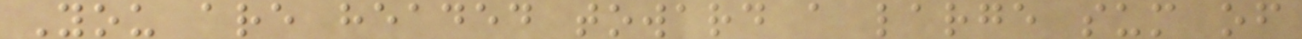You are headed toward a large sum of
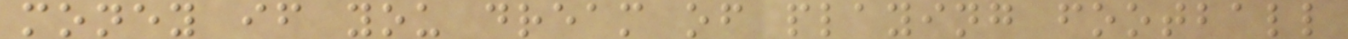money if you dream of playing football
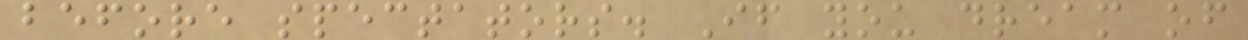before spectators. If you dream of
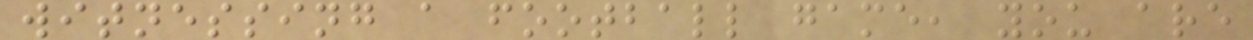witnessing a football game, you are
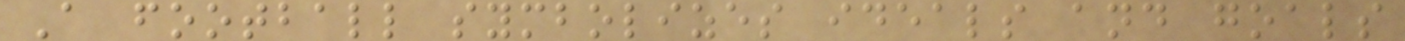A football symbolizes ideals and goals
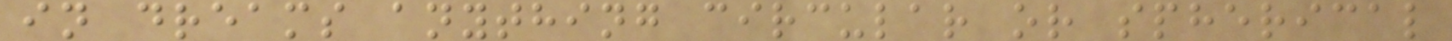in dreams anything circular or spherical
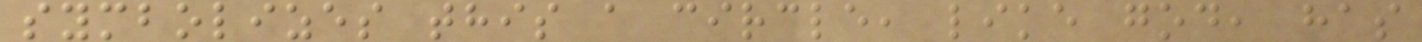symbolizes this a circle, like god, has
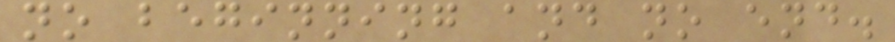no beginning and no end.
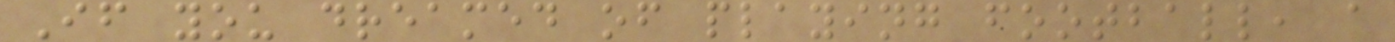If you dreamed of playing football, a
